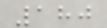180
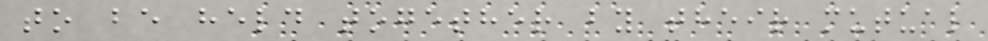to be held together by their mutual
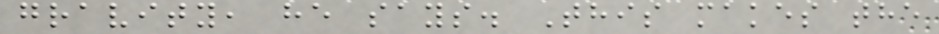gravity, he says. This makes the
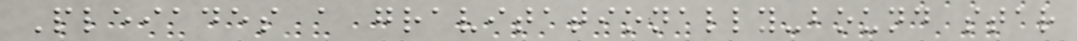Pleiades a gravitationally-bound star
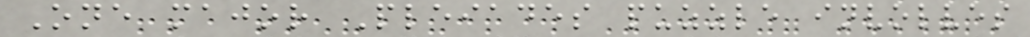One major Pleiades puzzle involves
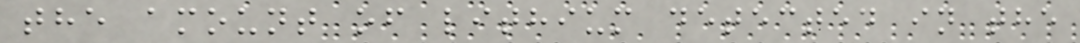the amount of lithium detected in the
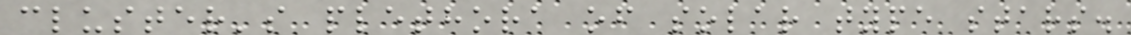cluster's plethora of solar type stars.
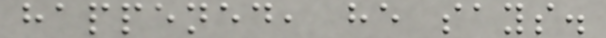happened, he says.
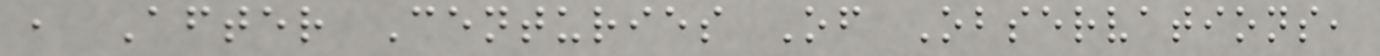, After Centuries Of Observations,
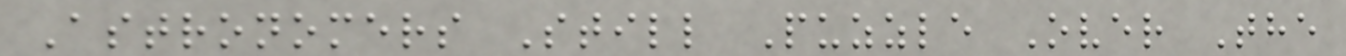Astronomers Still Puzzle Over The
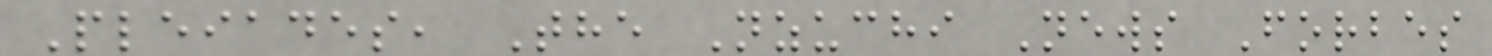Pleiades, The Nzuchi News Forbes
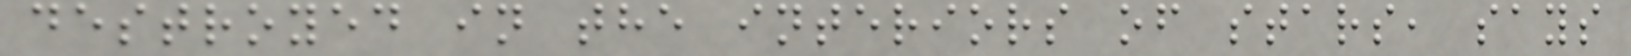destroyed in the interiors of stars, says
